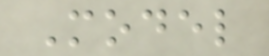Model
